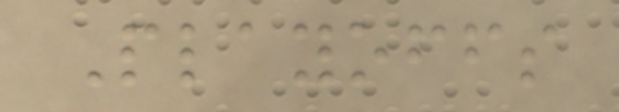Playoffs
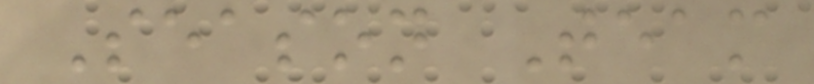Season Team
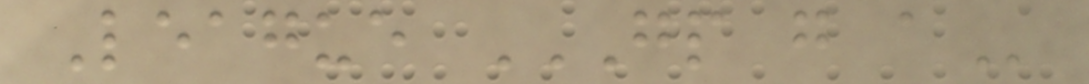League GP G A
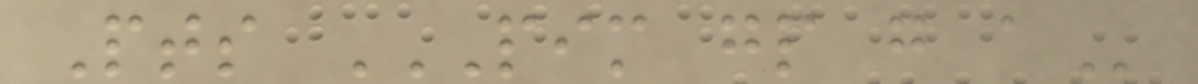Pts PIM GP G A
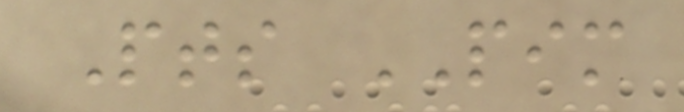Pts PIM
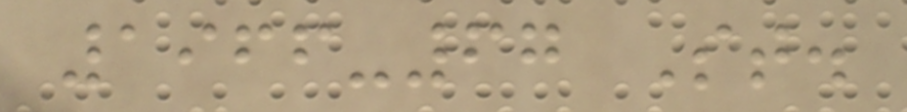1966-67 St.
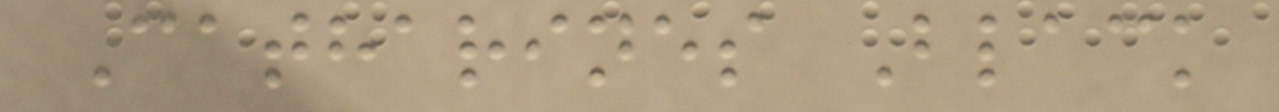Catharines Black
